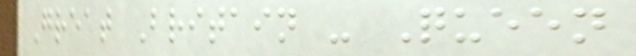Great Britain - Queen
